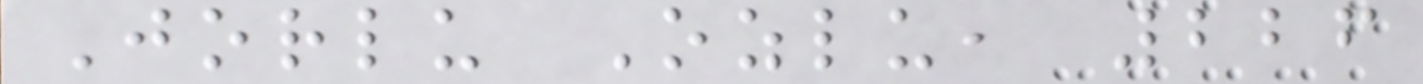Jorlu Ozlu, 226
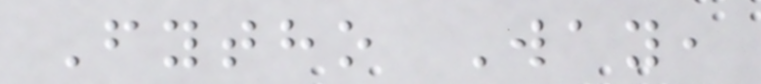Fytho Way,
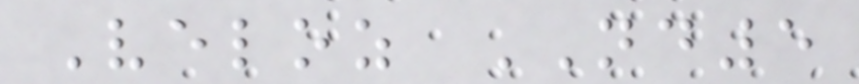Veloz ND5
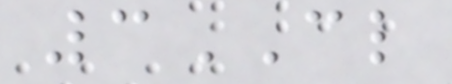3CL
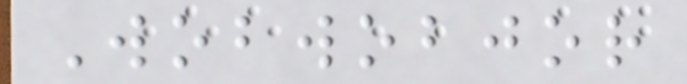Wobwobjor
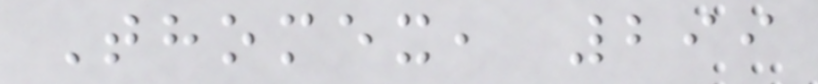Thomex, 299
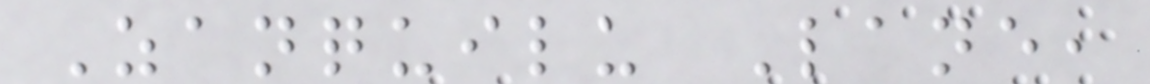Zanquilu Lane,
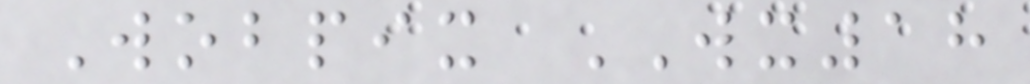Wobpix WX18
